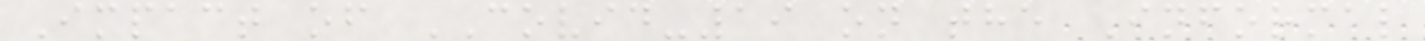Impact of COVID-19 on the Informal
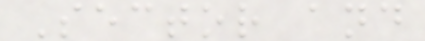Sector and
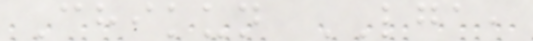Chikun LGA,
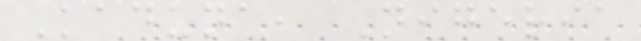Kaduna, Nigeria
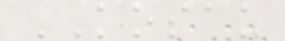KOSAU
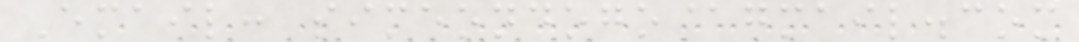Email: simeondogo@gmail.com
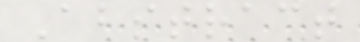Abstract
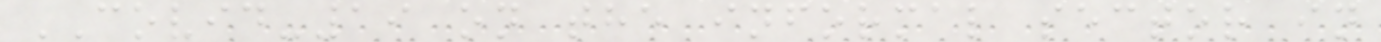COVID-19 on the informal sector in
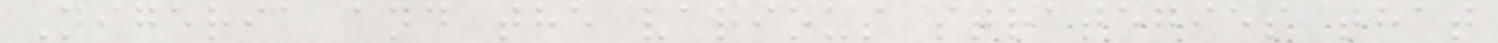Nigeria and the various strategies that
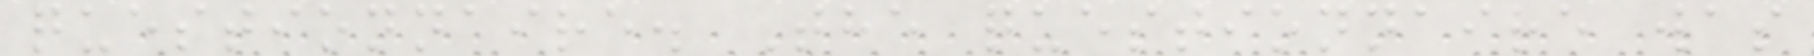questionnaire. The questionnaire was
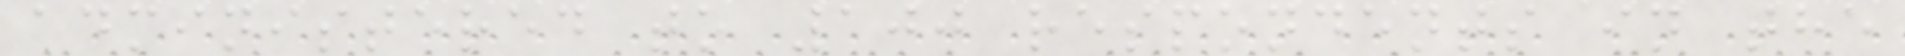administered to 100 respondents in the
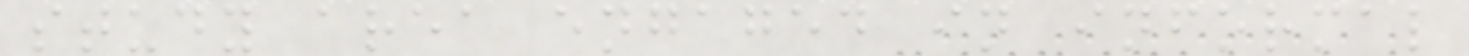study area engaged in informal
